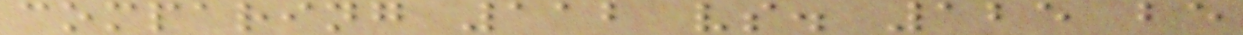comparing 112 vs. 125 be
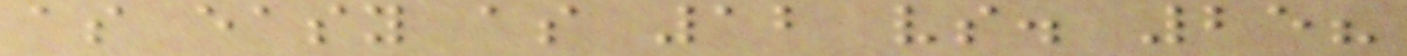as easy as 12 vs. 25?
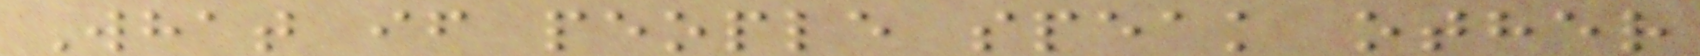What if people speak other
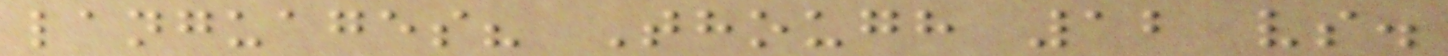languages? Though 12 vs.
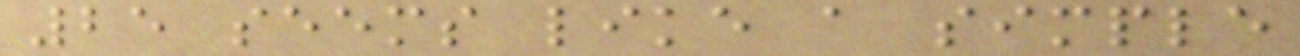25 seems like a simple
